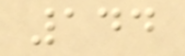144
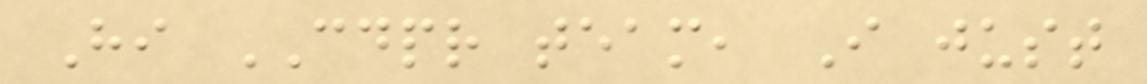Hi CDPR team, I just
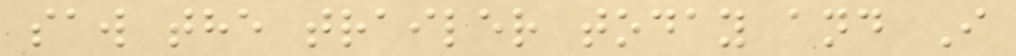saw the trailer today and I
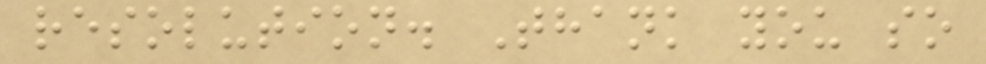resolution. Thank you so
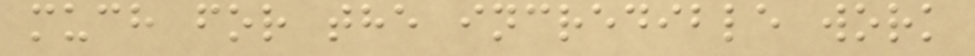much for the incredible work
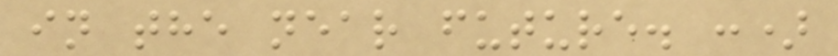in the near future. :)
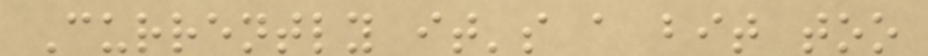Currently it's a bit too
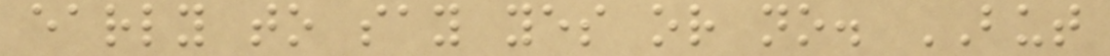early to say yes or no. BUT
